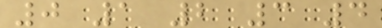0 1 2 3 4
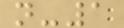n-1
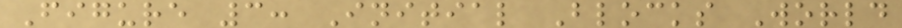Figure 3: Initial Blocks World
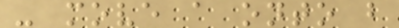- move a onto b
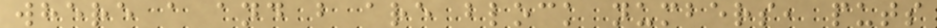where a and b are block numbers, puts
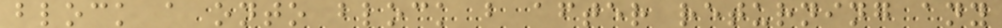block a onto block b after returning any
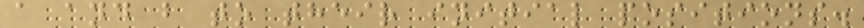a and b to their initial positions.
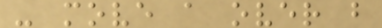- move a over b
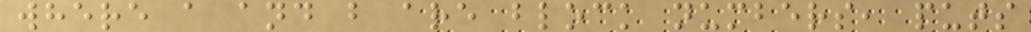where a and b are block numbers, puts
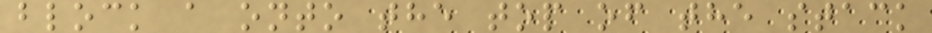block a onto the top of the stack
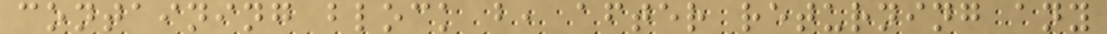containing block b, after returning any
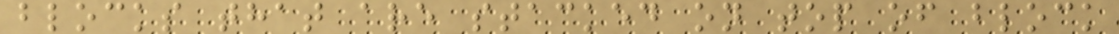blocks that are stacked on top of block
